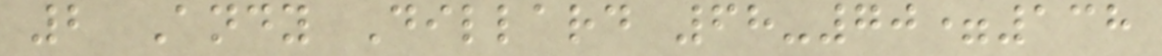2 Andy Dillard 68-70=138
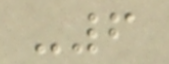-6
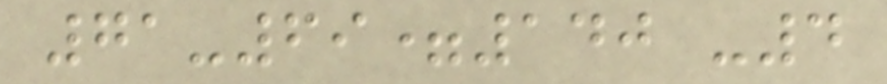71-69=140 -4
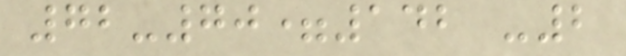72-70=142 -2
